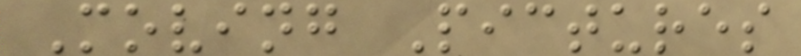Moving Pictures
